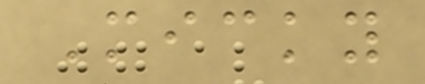Micky
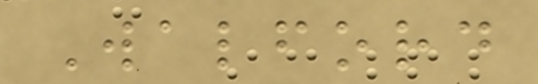Walford
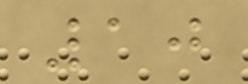10
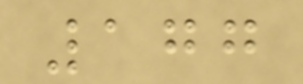177
